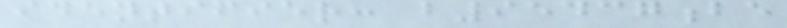identifier: b95437be
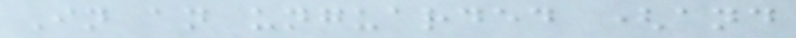In an unguarded (and
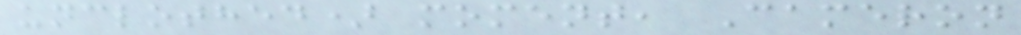unclothed) moment, Cameron
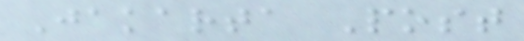Jakarta Post
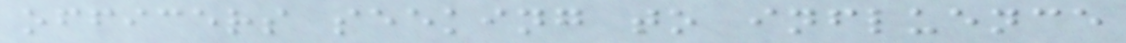officers seeking to influence
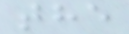the
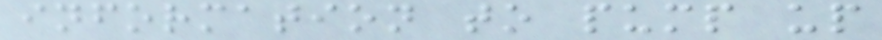information to pump up
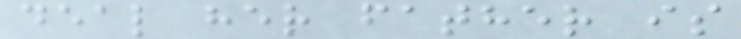deal her father is
